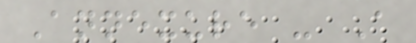Annexure - A
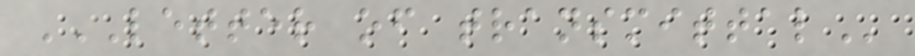LETTER OF TRANSMITTAL
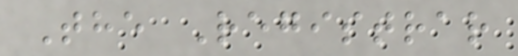The Registrar
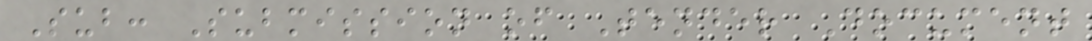Sub: Submission of Tender Document
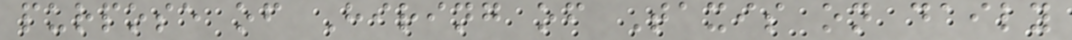purpose of Hiring of Taxis on daily
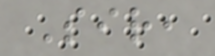Sir,
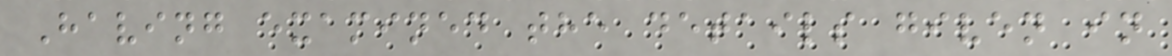Having examined the details given in
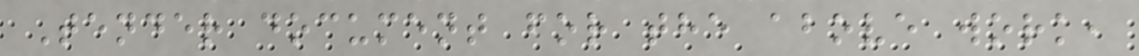Tender document for the above work,
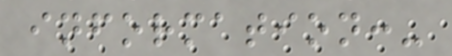information:-
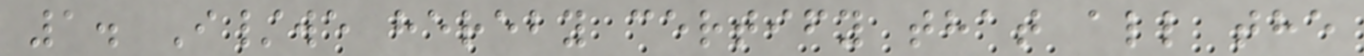1. I/we hereby certify that all the
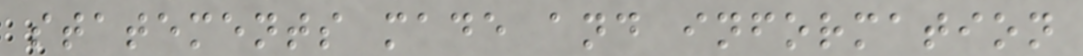statements made and information
